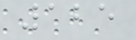125
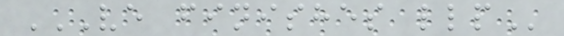VE FINISHES LLP
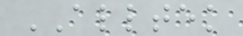ALLTEK
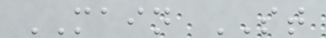MAIN ST
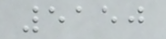5150
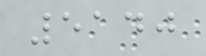5140
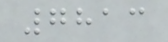7813
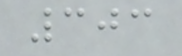303
